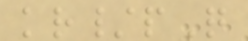kr/pQ
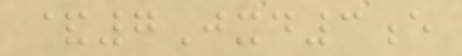&7Jxd3e
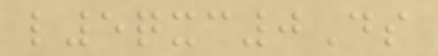l5qxc0Ds
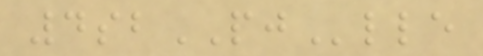4sbPJlle
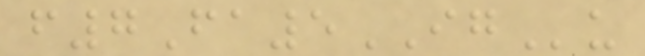f7Fa5IGu
